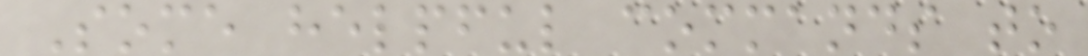Some helpful commands to
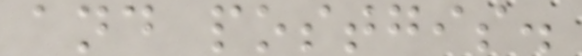and postgis.
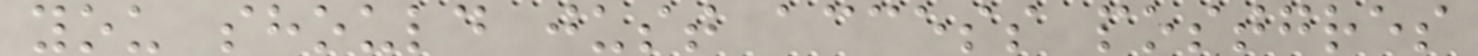you should just access postgres
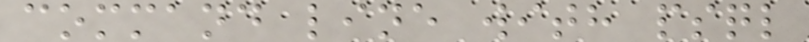command line with psql
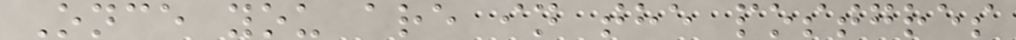Once you are in the postgres
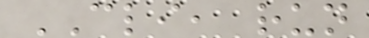CLI, run
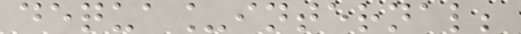dequa_internal;
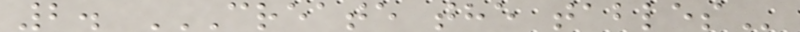2. CREATE THE TABLES
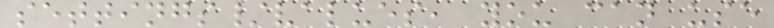settings/values, you can use
